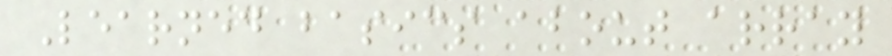Learned basics about array
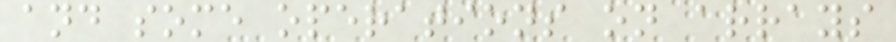and some operations on arrays
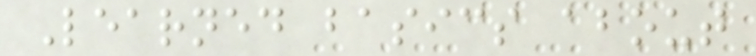Learned basics about
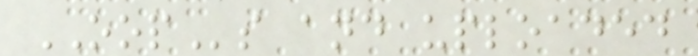OOPs and uploaded
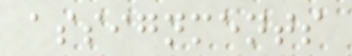assignments
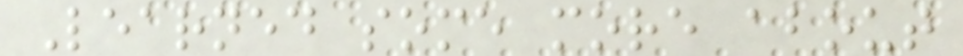Learned some more about
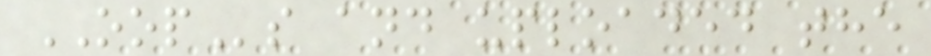OOPs and uploaded the
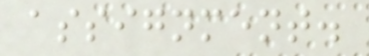assignment.
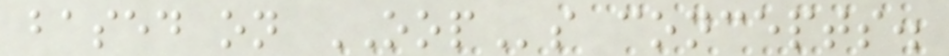based on OOPs concepts.
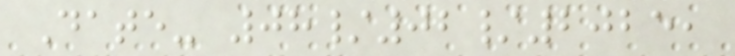Date- 08/02/2025,
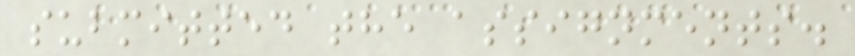submitted the assignments.
